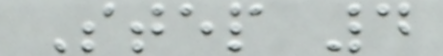Step 4
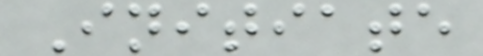Initiate
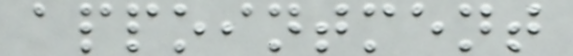appointment
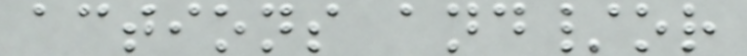actions and/or
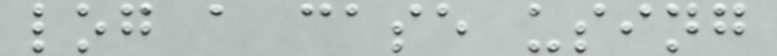log a case using
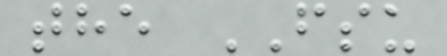the FSU
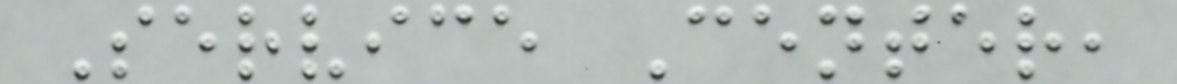Service Center,
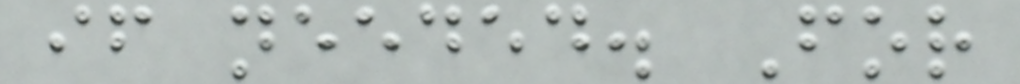if needed. For
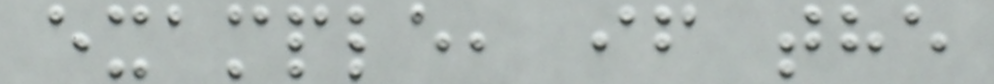example, if the
